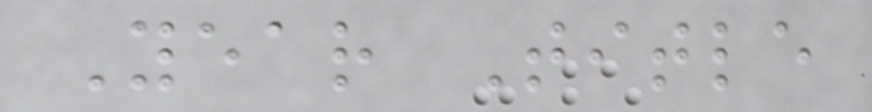Year Title
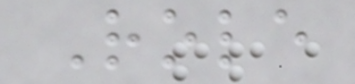Role
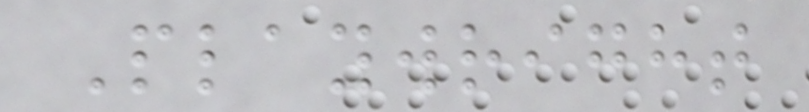Playwright
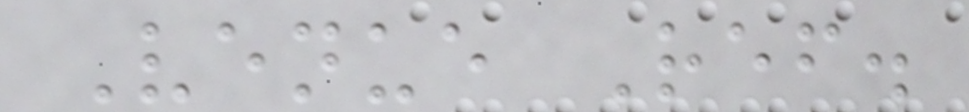Venue Ref.
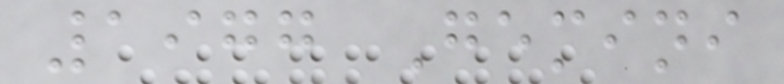1977 Gemini
